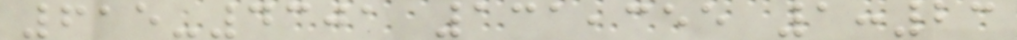615-4301 131,355 1:23
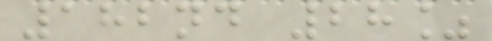182nd 28%
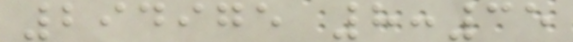294975 8:35
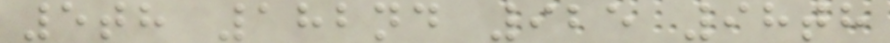5th 182nd 925 98th
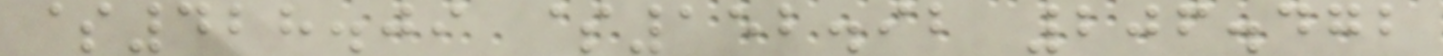$428.09 $152.92 206.472
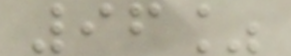96%
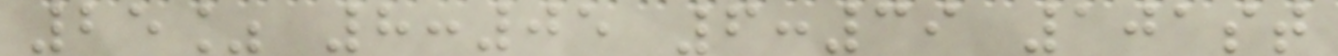25% 8:05 6:39 101st
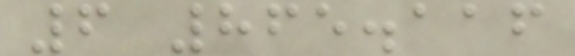6 865.116
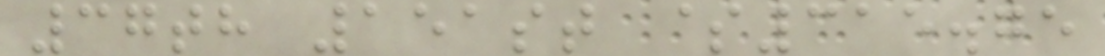37th 151st $315.75
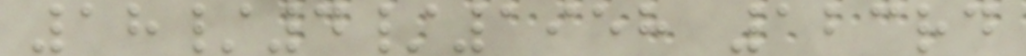18/4/1958 123rd
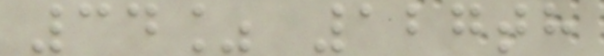34% 127th
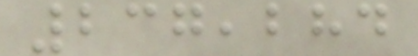237,284
